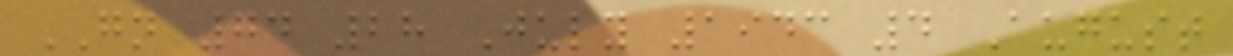GN 74 28 July 1943 4 August
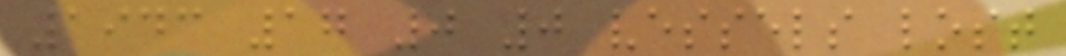1943 17 0 0 vessels lost
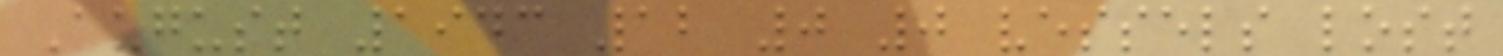August 1943 12 0 0 vessels lost
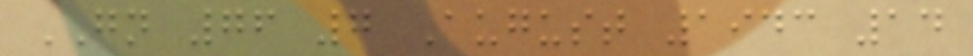GN 76 7 August 1943 14
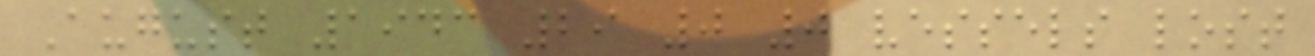August 1943 29 0 0 vessels lost
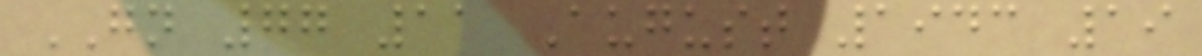GN 77 11 August 1943 19
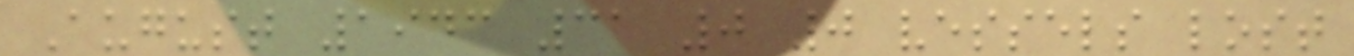August 1943 31 0 0 vessels lost
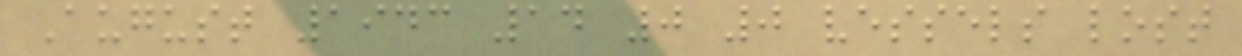August 1943 14 0 0 vessels lost
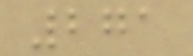271
